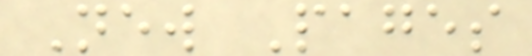New Pages
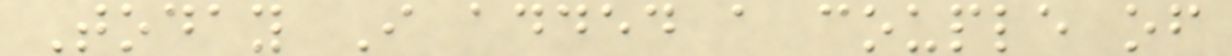Today I added a couple of
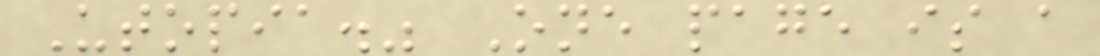Utopia." One page is a
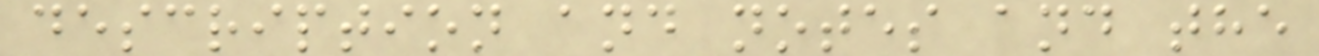description and notes and the
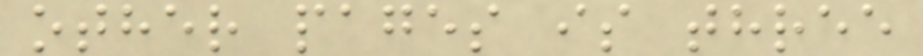other pages is three
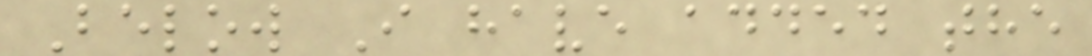Below I have added the
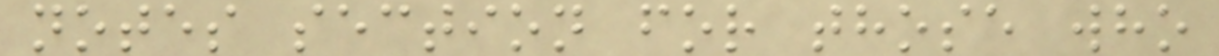notes section for those who
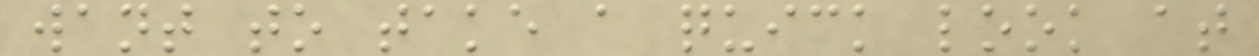want to take a quick look at
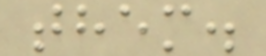them.
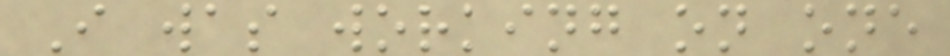I was working on one
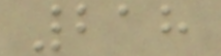218
